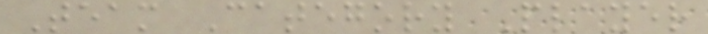Team Category Player
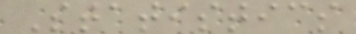Statistics
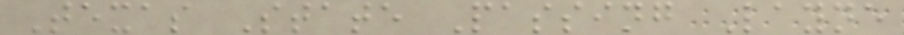Texas State Passing Layne
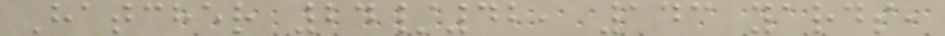Hatcher 24/42, 143 yards,
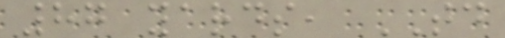87 yards, TD
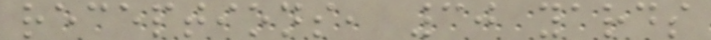receptions, 30 yards
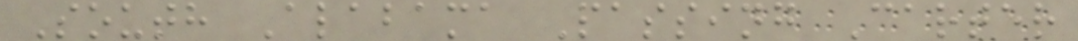South Alabama Passing Carter
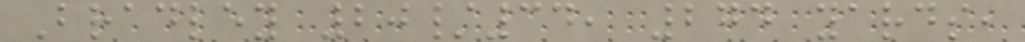Bradley 20/34, 274 yards,
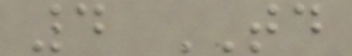4 TD
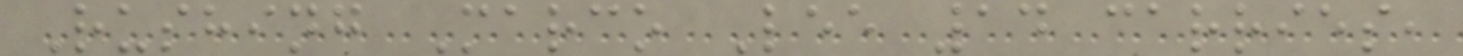Rushing Marco Lee 14 carries,
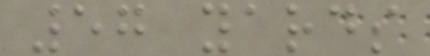57 yards
